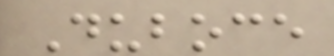Duboce
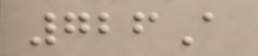726A
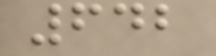642
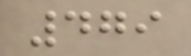479
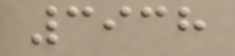3938
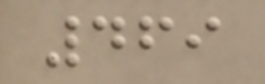469
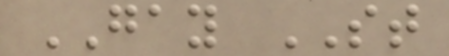GAY ST
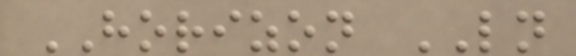HORIZON LN
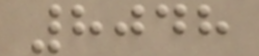8048
